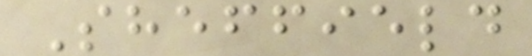Sheffield
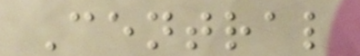Central
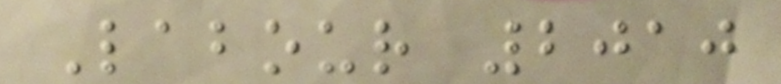Labour 2010
